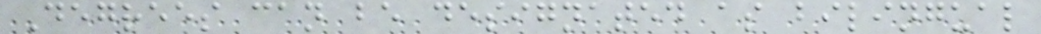Degrees can be designated as bilingual
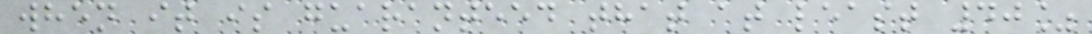when it is guaranteed that at least 40%
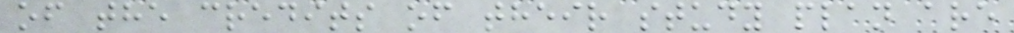of the credits of their study plan are
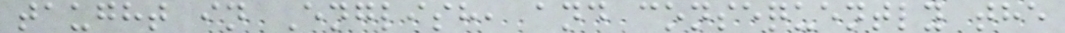taught in English, and consequently the
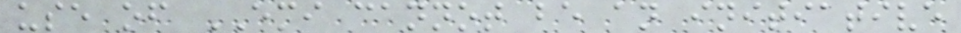use of EMI cannot be an initiative
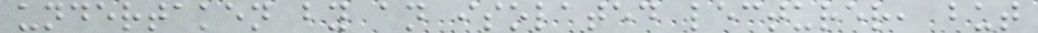undertaken by an isolated lecturer, but
